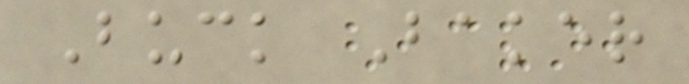Buck Baker
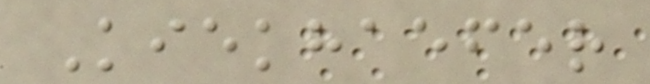Kiekhaefer
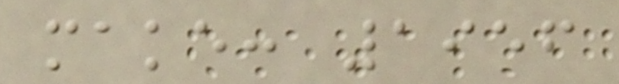make: 1956
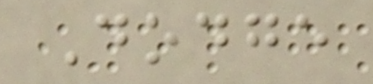Dodge
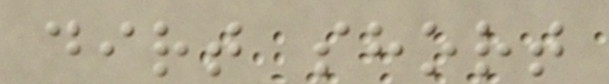dirt short
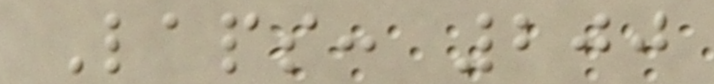Laps: 200
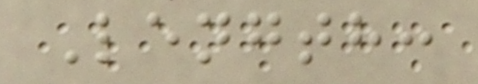Length:
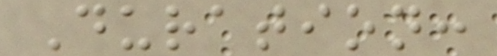Duration:
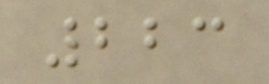223
